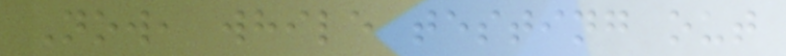Now, while testing out
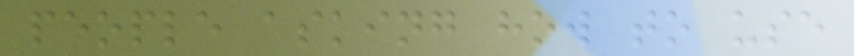people asking how to use
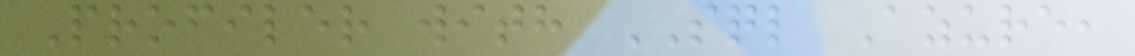Profiler with SQL Azure,
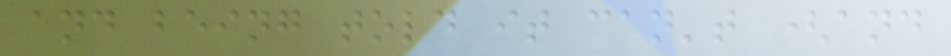and being told it can't (and
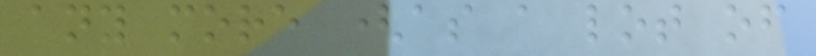any more (as a lot of
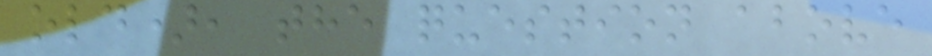old), the question above
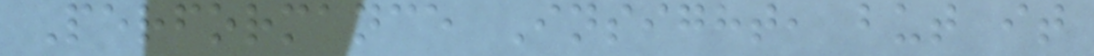Performance Insight, but it
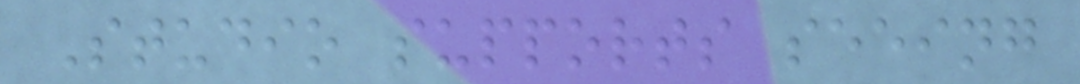Studio supports seeing
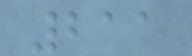211
